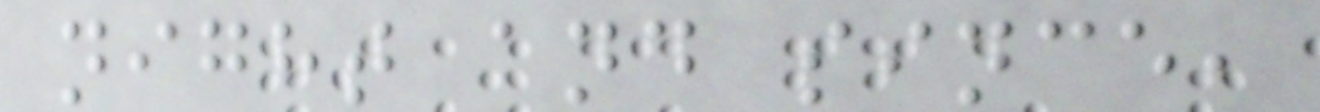night and since,
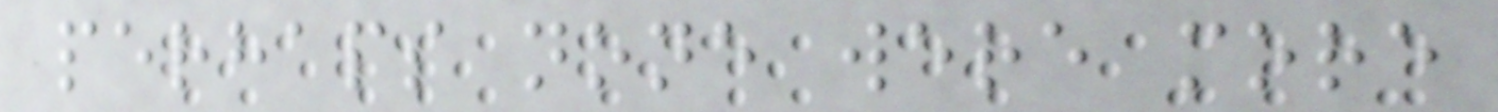perhaps none were more
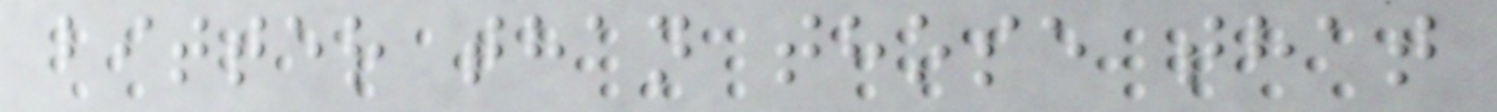bitter than those that
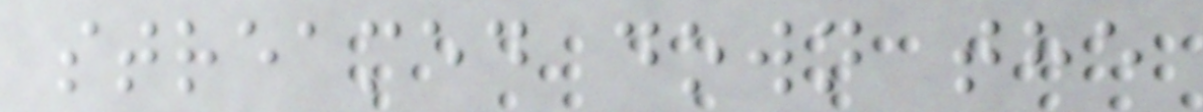streamed down the
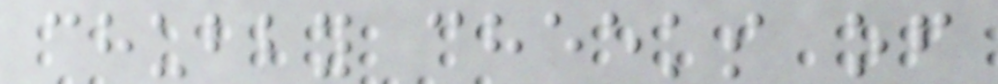chubby cheeks of
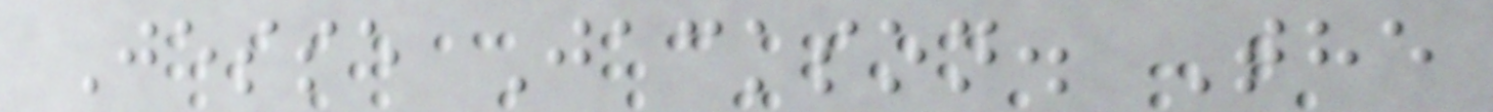Jesse Jackson. The
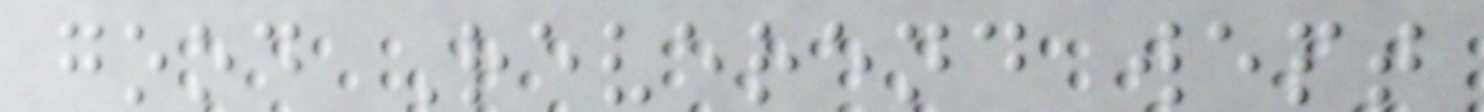good Reverend wept
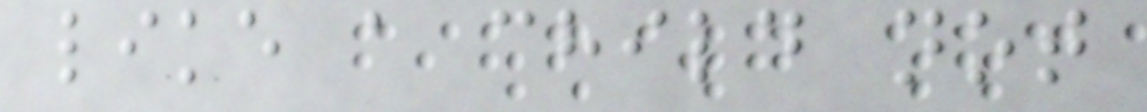like a child not
